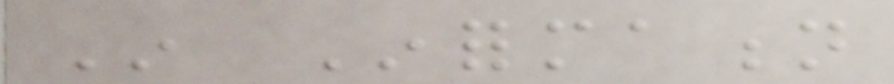In Information
